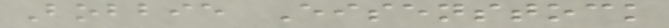Bobbie Eisenstock
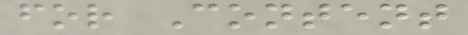for Content
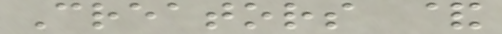Creators &
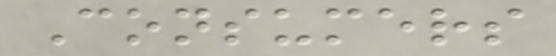Consumers
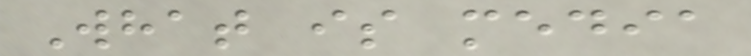What is media
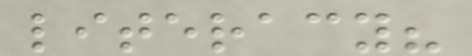literacy?
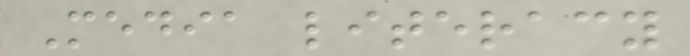Media literacy
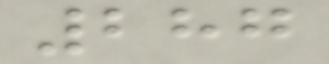287
